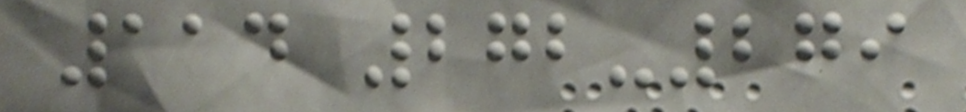114 272-279
